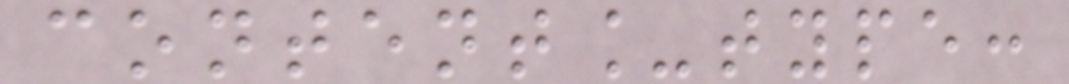content_type:
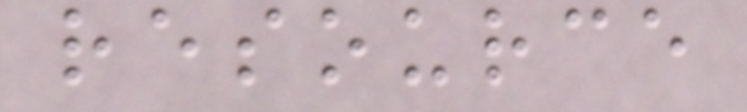resource
